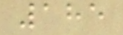185
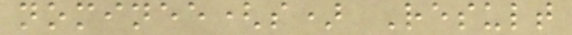nominee(s) Result
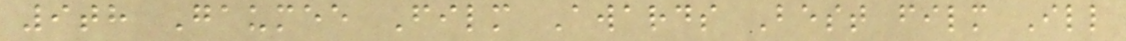9th Gaumee Film Awards Best film Ill
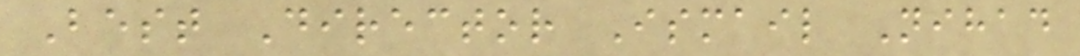Best Director Ismail Nihad
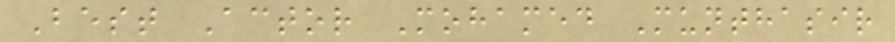Best Actor Mohamed Munthasir
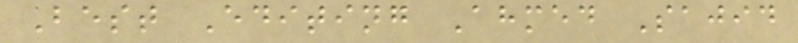Best Editing Ahmed Sajid
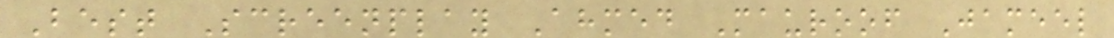Best Screenplay Ahmed Mauroof Jameel
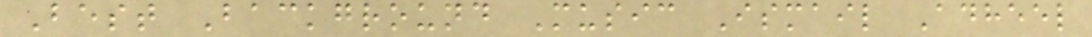Best Background Music Ismail Adheel
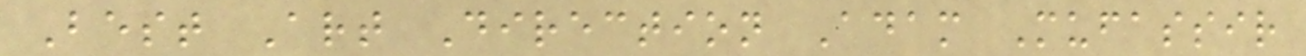Best Art Direction Adam Mufassir
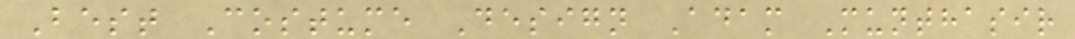Best Costume Design Adam Munthasir
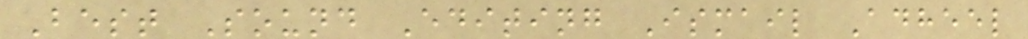Best Sound Editing Ismail Adheel
